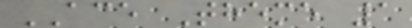ACE Theme 1
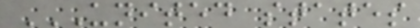UNITED STATES
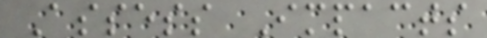Assess Impacts
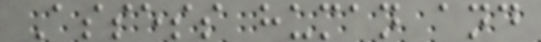Assess human and
